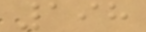198
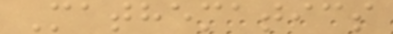Mathematics
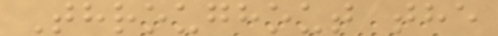Throughout the
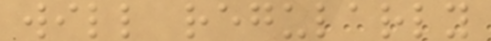will regularly
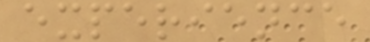experience
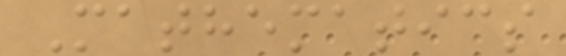Mathematics
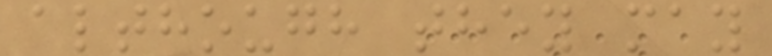although they may
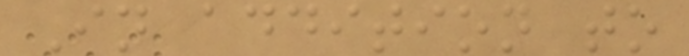In addition to
